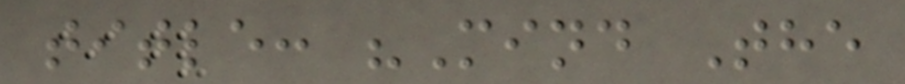title: "Mind The
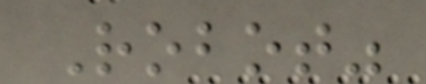Robot"
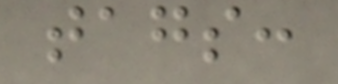tags:
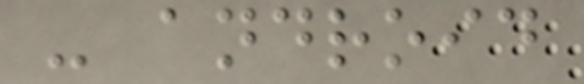- android
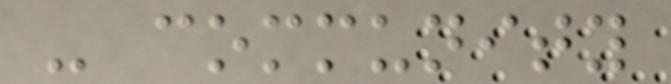- community
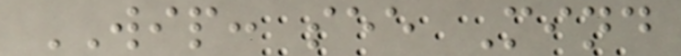WIP: see Mind
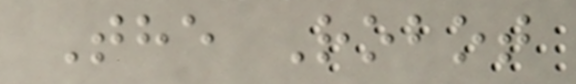The Robot
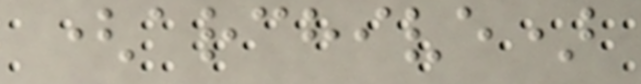(archive)
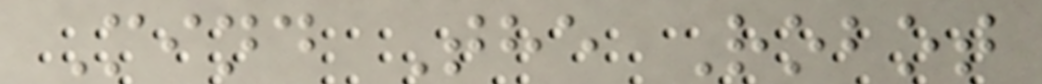Mind The Robot
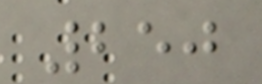250
